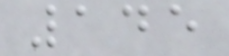145
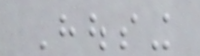Housing
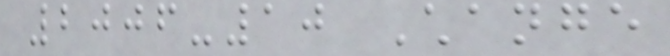2006-10 Change
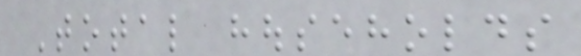Total households
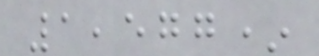1,577*
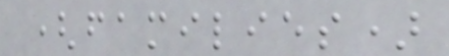(families)
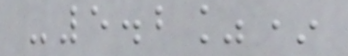-5.2%*
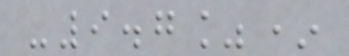-9.7%*
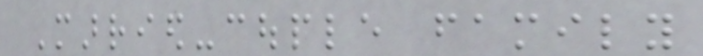Married-couple family
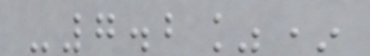-7.2%*
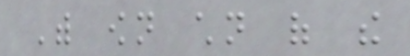With own children of the
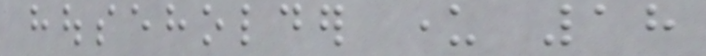householder under 18
